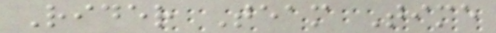Rider Team Time
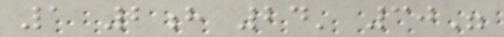1 2h 24' 30"
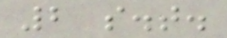2 s.t.
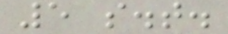5 s.t.
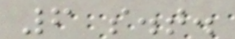6 s.t.
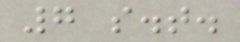7 s.t.
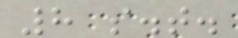8 s.t.
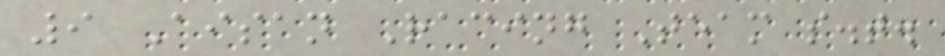9 Aisan Racing Team s.t.
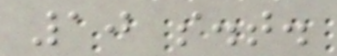10 s.t.
